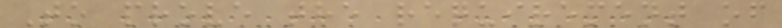To prove the requirement of
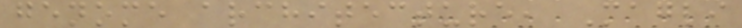genome architecture, Magli
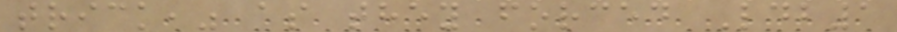trick," as they forced Ldb1
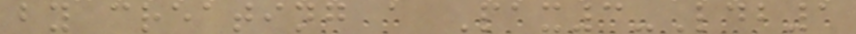by creating a Pax3-Ldb1
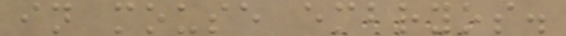in mouse embryos.
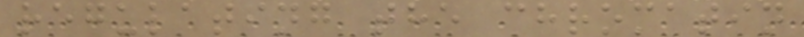regulating the chromatin
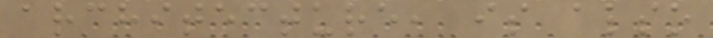architecture, is also
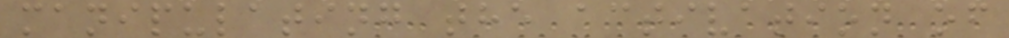manipulating the activation of
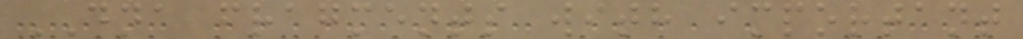DNA fragments with important
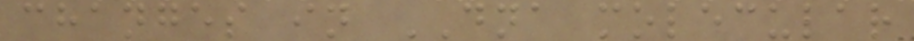changes in DNA molecular
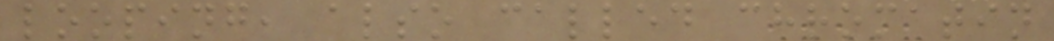looping, also called chromatin
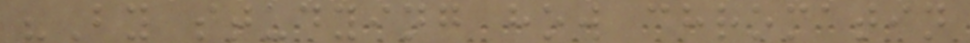"By studying how chromatin
